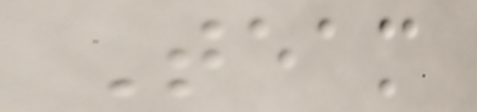Team
